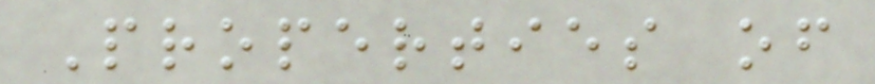Properties of
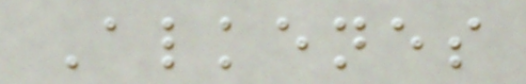Alkenes
